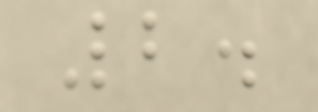2.
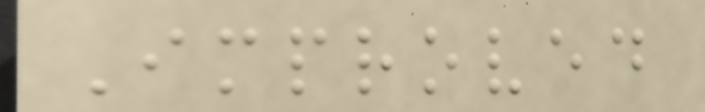Improved
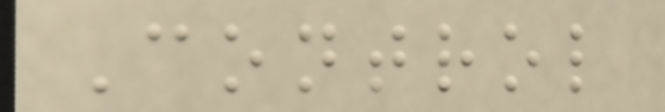Control
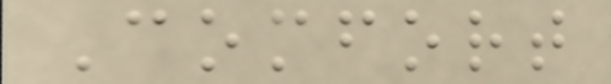Comfort
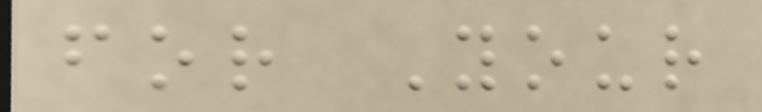for Your
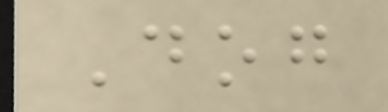Dog
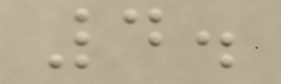4.
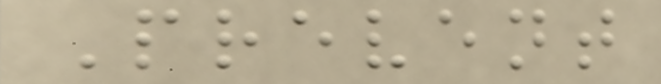Prevent
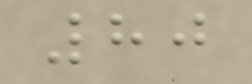80
